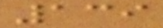139
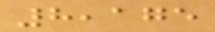8,175
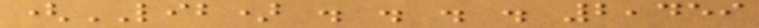(LIB) . . . . 2,459
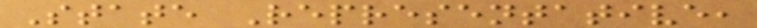State Representative,
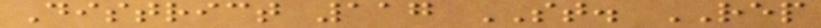District 117 ST. REP
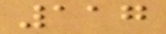117
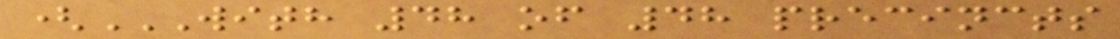(WITH 48 OF 48 PRECINCTS
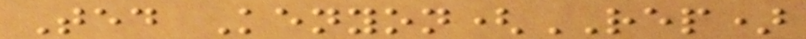Ted Kenyon(REP)
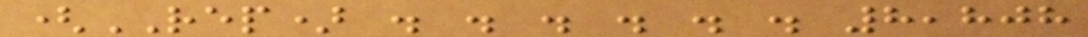(REP) . . . . . . 8,808
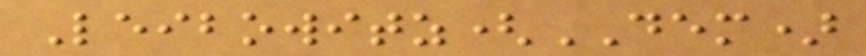Leibowitz(DEM)
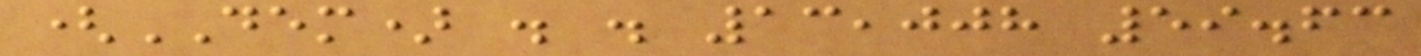(DEM) . . 13,008 59.63
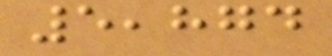5,874
